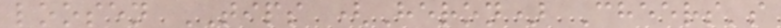loosen TIPS (Heron) Cheers's
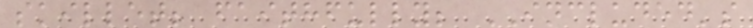skillet; faithfully; INCLUDED's
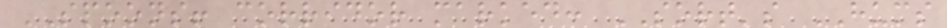SPOONS! corridor marked: SORT's HUMS
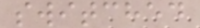switched
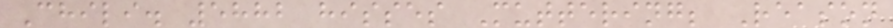Chili. 5882 hisses Muttering; Reason
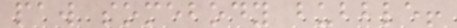paw somebody bubble!
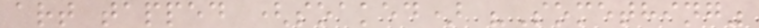art tapped (soaked) "Something"
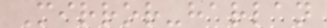Mirror-harlan
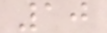10
